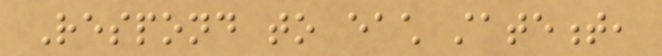Respond to each statement,
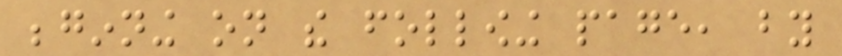beginning on the following page, by
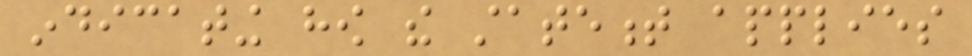indicating how the statement applies
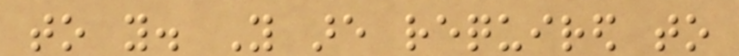to you. You are required to
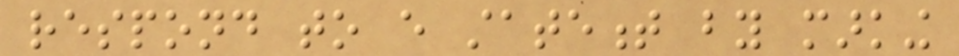respond to every statement by marking
